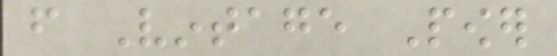from Vintage Power
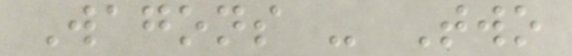Wagons - Two
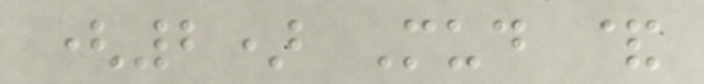(2) Mud &
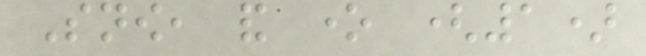Snow, and one (1)
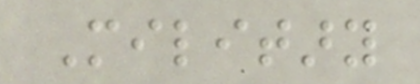Military
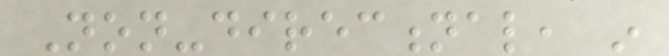Non-directional, in
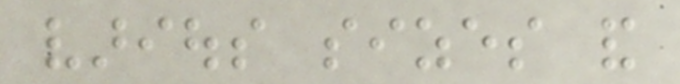various sizes and
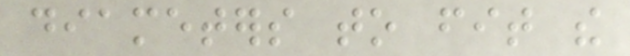diameters to fit the
